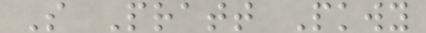S Pratt Pkwy
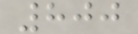800
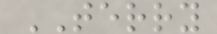TERRY
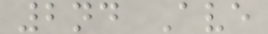2nd Ave
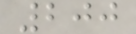200
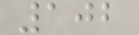102
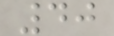40
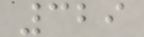329
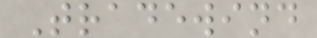Tradewind
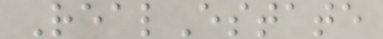RealEstate
